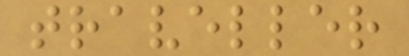traveller
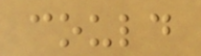could
